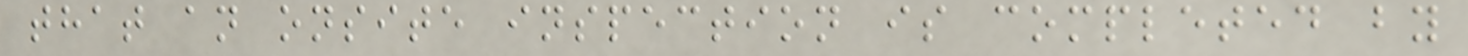that an onsite inspection is completed by
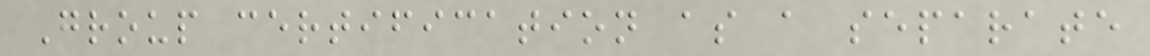Group certification as a separate
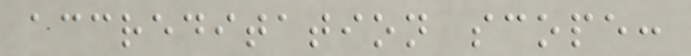accreditation scope:
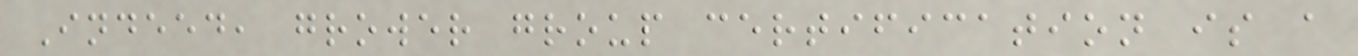Indeed, grower group certification is a
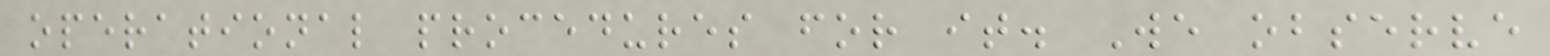operational procedures for it. We observe
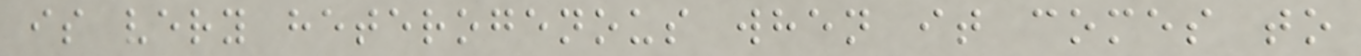is very heterogenous when it comes to
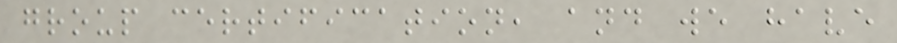group certification, and we have
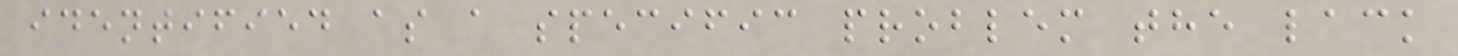identified as a specific problem the lack
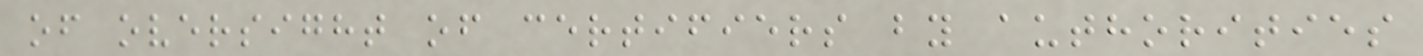of oversight of certifiers by authorities
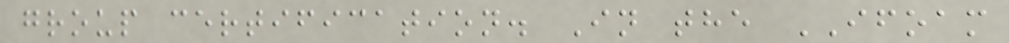group certification. In the IFOAM
